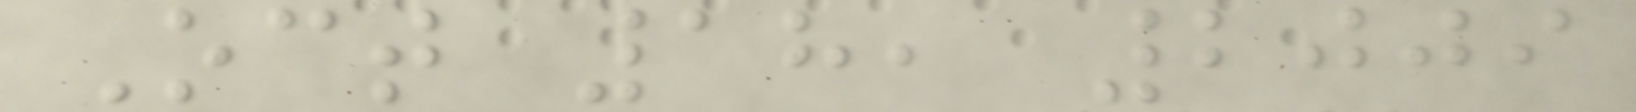Oct 18, 2009
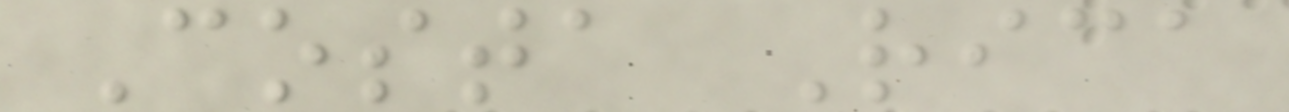Costa Rica
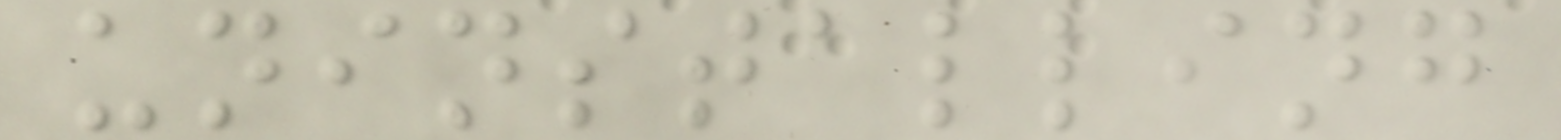uninstalling
